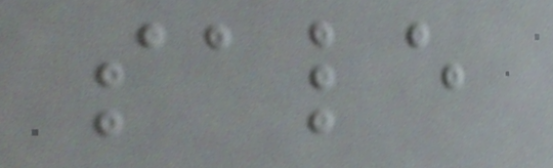sale
